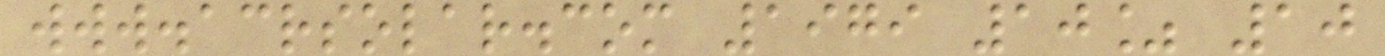www.acrsolar.com 1979 10% 10
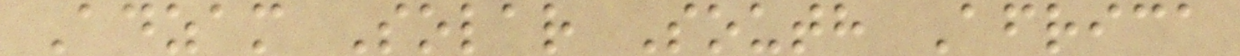Adzam Solar South Africa
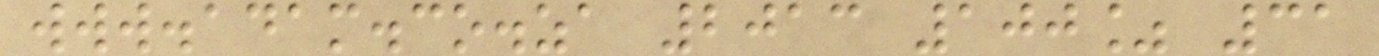www.adam.co.za 2013 100% 31
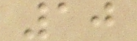10
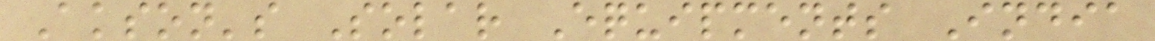Akson's Solar Equipments India
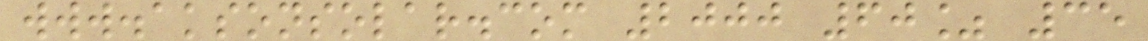www.aksonsolar.com 2000 60% 35
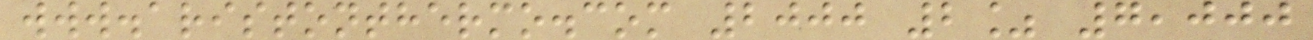www.aristonthermo.com 2000 2% 7,000
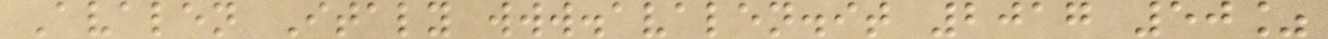Avalen Italy www.avalen.it 2017 50%
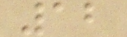12
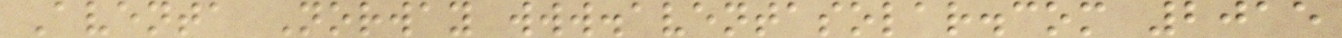Aventa Norway www.aventasolar.com 2015
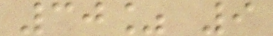30% 9
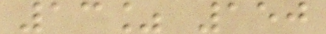13% 150
